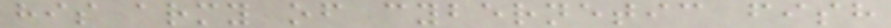his army of cybernetic fish
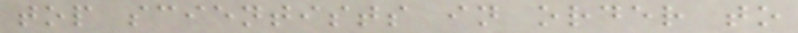top scientists in order to
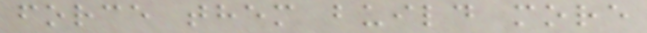force them build more
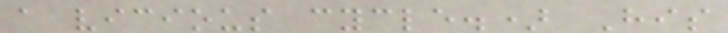a vicious cycle.) His
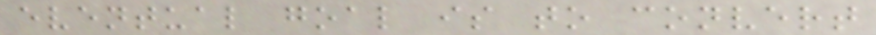eventual goal is to convert
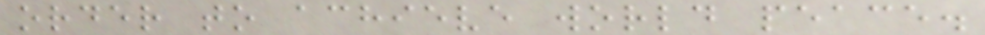order to achieve world peace.
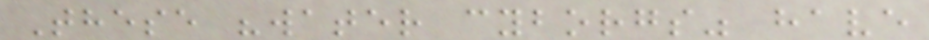These "water cyborgs" have
